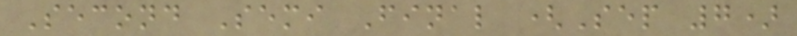Second Semi Final (Sep 7)
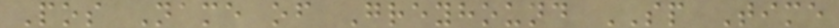Pos Name of Greyhound SP Time
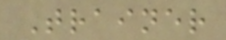Trainer
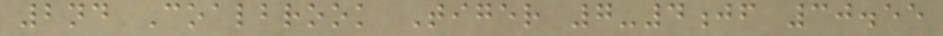2nd Coalbrook Tiger 7-4jf 30.55
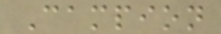Campion
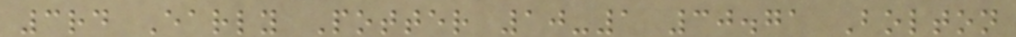3rd Early Potter 10-1 30.71 Bolton
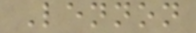Lennon
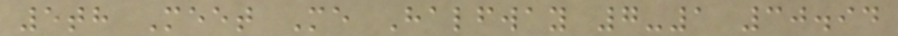5th Meet Me Halfway 7-1 30.94
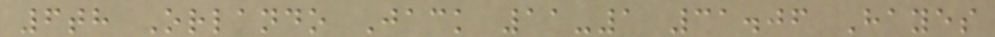6th Orlando Jack 11-1 31.06 Hayes
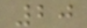20
